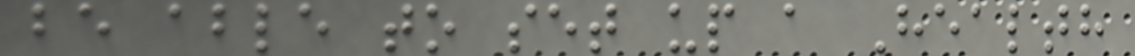be able to set up a Health
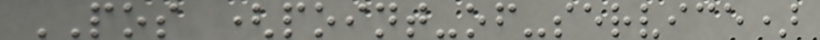POS (point-of-service)
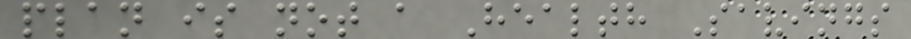plan is not a Health Savings
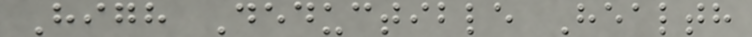High Deductible Health
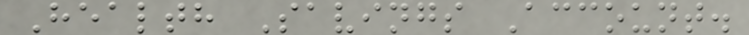Health Savings Account.
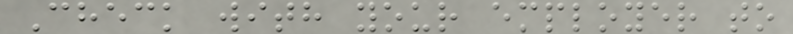Check with your employer to
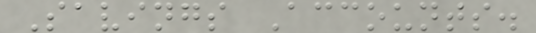Savings Accounts.
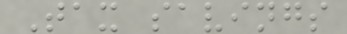Tax savings
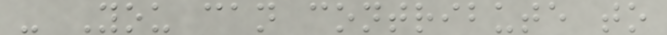- You can contribute to
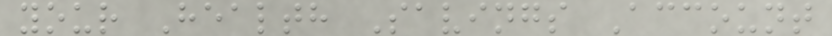your Health Savings Account
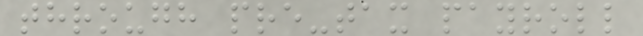through pre-tax payroll
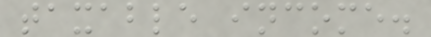taxable income.
